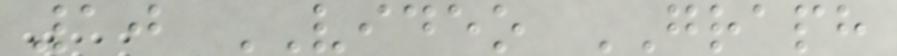10 VIDEO GRAPH
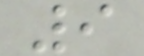9
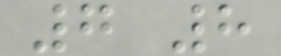7 8
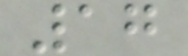17
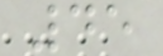45
